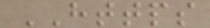HTTPS
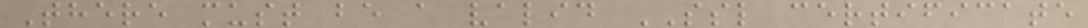There must be a valid SSL certificate
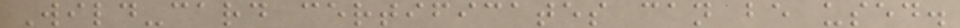Wild-card certificates can be used.
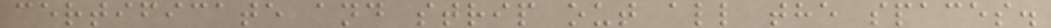certificate and strip out all the spaces.
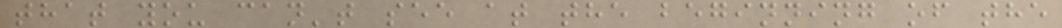that you can't see at the beginning of the
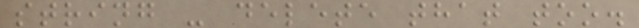string - delete that too.
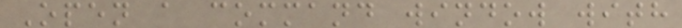Open a command window with
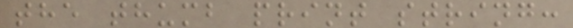the thumb print string:
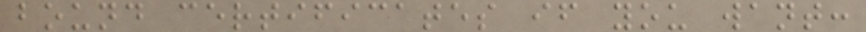bound certificates if you want:
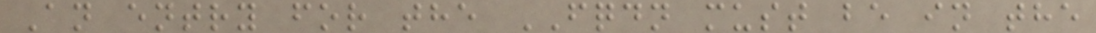An entry for the FQDN must be in the
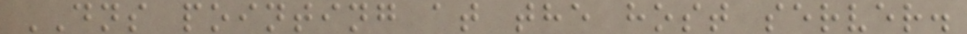DNS pointing at the host server.
